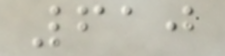610
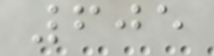605
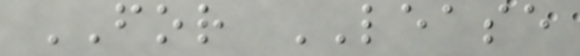FOR LEASE
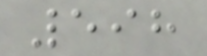598
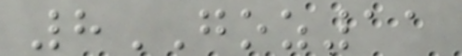8GOZ11
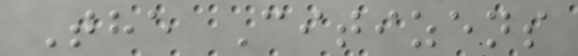The Citizens
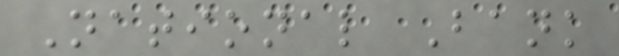National Bank
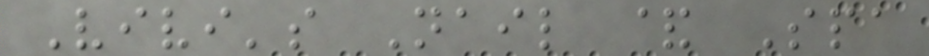Vivi's Nail & Spa
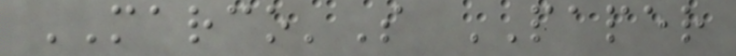MARCO'S PAPER
